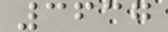3637
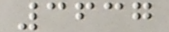3637
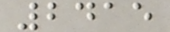2415
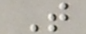T
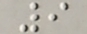9
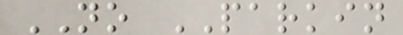NO PARKIN
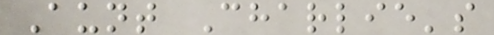Aunt Charlie's
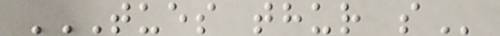TUES THUR S
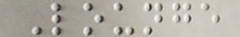Lounge
